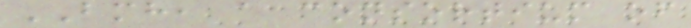BMH, a consortium of
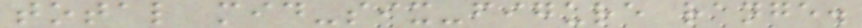total mid-six-figure range.
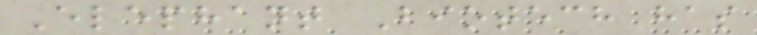Elephant Biotech has
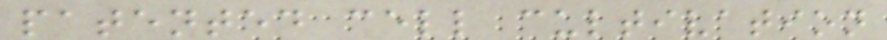patented cell cultivation
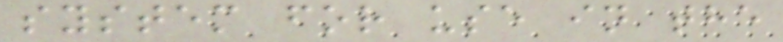system for use in the
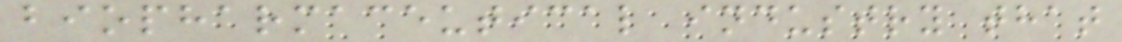biopharmaceutical industry that
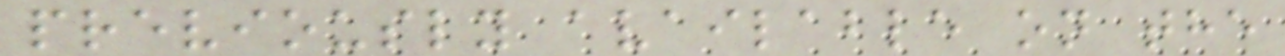previously available on the
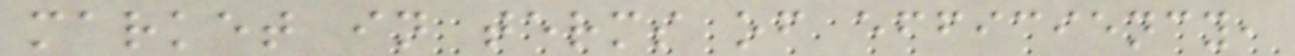market in terms of efficiency,
